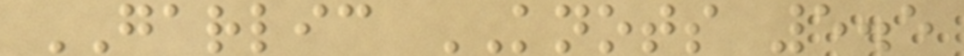GARLIC KNOTS 5.5
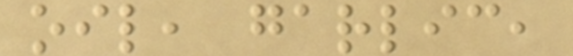oil, garlic,
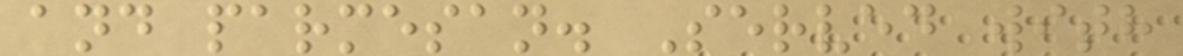and parmesan. Served with
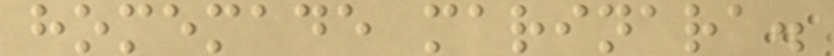homemade marinara.
